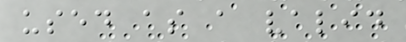used as a valid
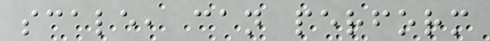scale, can perform
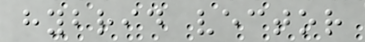hybrid vector
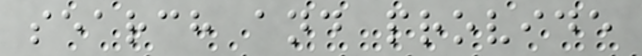search and provide
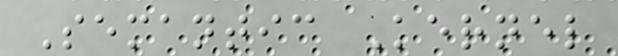Semantic Kernel
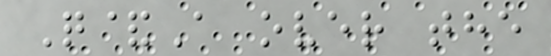Q&A over the
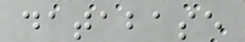database
